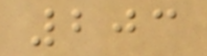203
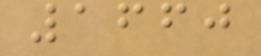1660
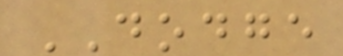DODGE
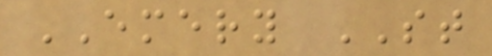EMERY ST
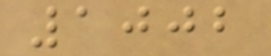1002
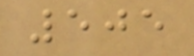505
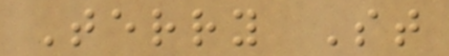Terry St
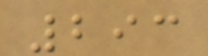293
